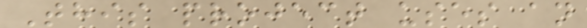This project uses an
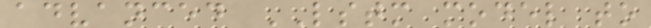advanced LSTM model to
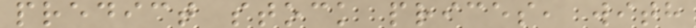predict stock prices, with
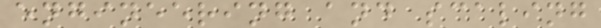engineering and scaling
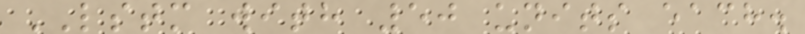LSTM with 50 units each.
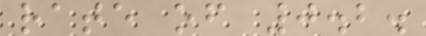rate of 0.2.
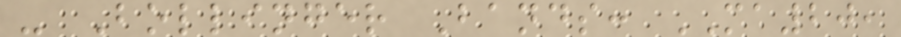- Bollinger Bands: MA20,
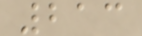213
